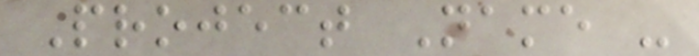Project Name -
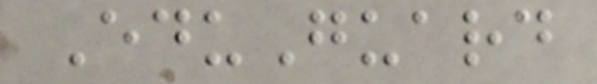EduGuard
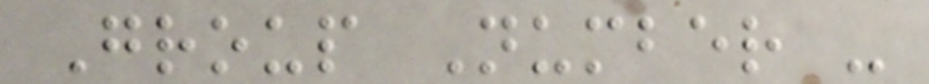Group Number -
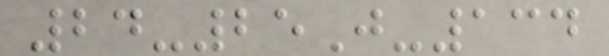24-25J-134
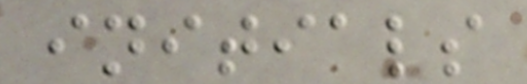initials
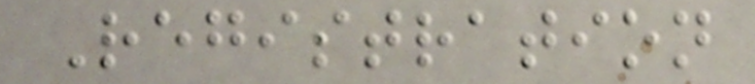Registration
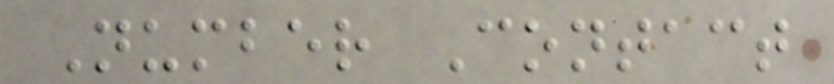Number Contact
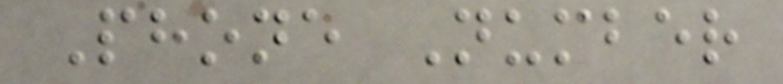Phone Number
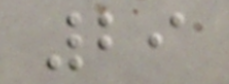29
